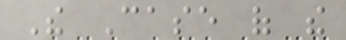The Case of the
